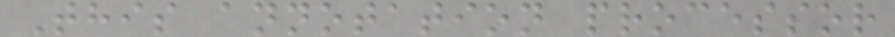This annotation processor
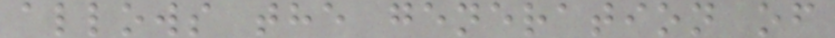allows the generation of
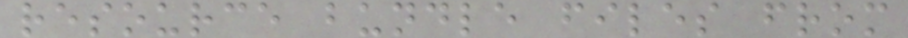resource bundle files from
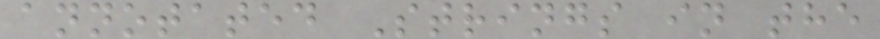annotated Strings in the
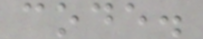code.
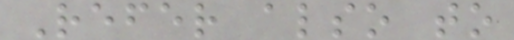Refer also to
